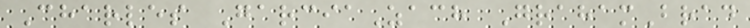Charles GarciaZach GrahamBrad
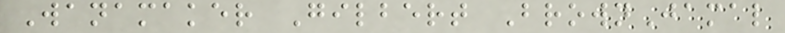Wanamaker Gilbert BrownJamal
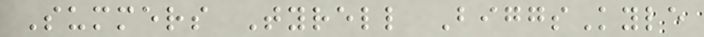Summers Tyrell BiggsKyle
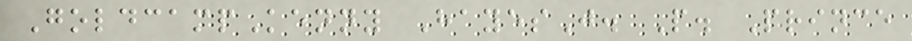GoldcampKenny HayesJ. P. Prince
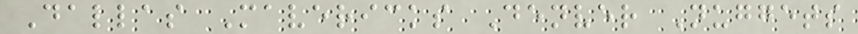Dallas Mavericks Denver Nuggets
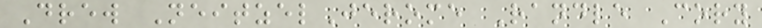Drew NeitzelJerome Randle Cory
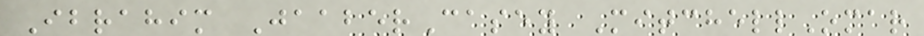Ibrahim JaaberCasey MitchellOmar
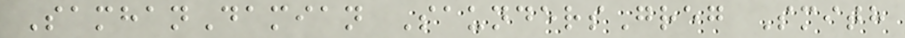SamhanDamian SaundersGreg Smith
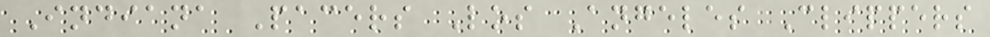Indiana Pacers Los Angeles Clippers
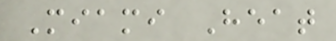Miami Heat
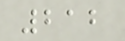212
